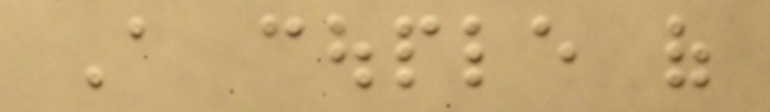A couple of
